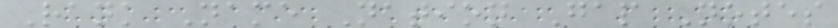Rank Name Nation Gap Notes
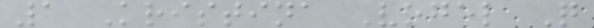1 Kristina Vogel Q
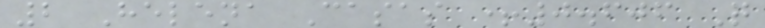2 Helena Casas +0.606 Q
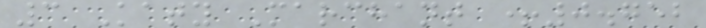3 Katy Marchant +0.752
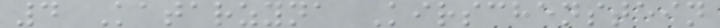4 Katarzyna Kirschenstein
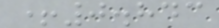+0.843
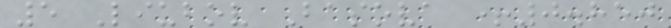5 Liubov Basova +0.850
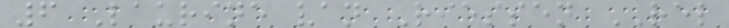6 Laurine van Riessen REL
